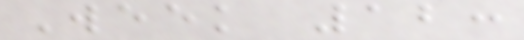Week 12:
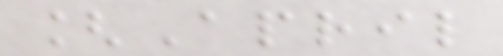[April
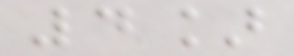4]
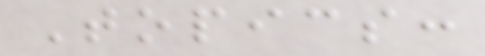Topics:
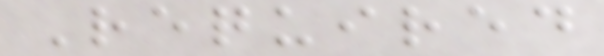Required
